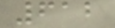612
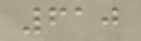610
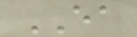EA
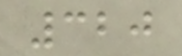320
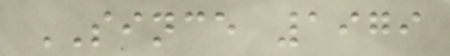SINCE 1979
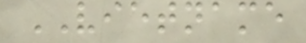VIETNAME
